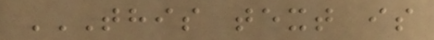THIS TEXT IS
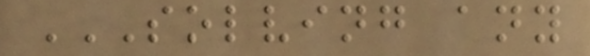SOLVING ANY
